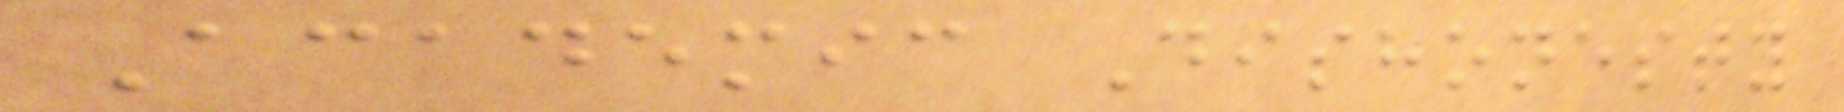Academic Dishonesty
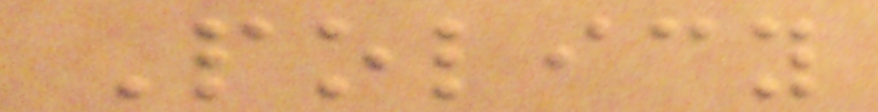Policy
